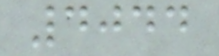4044
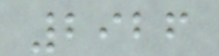2926
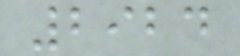2924
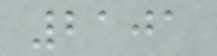2101
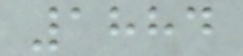1884
